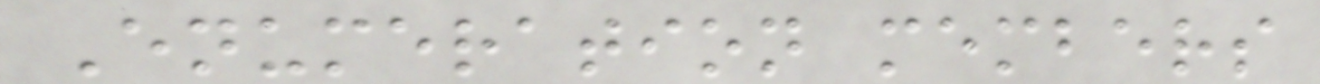Enumeration members
